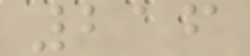216
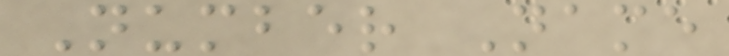Number Name
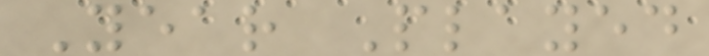Year Played
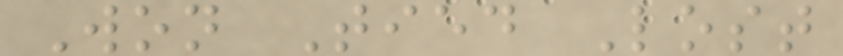Won Tied Lost
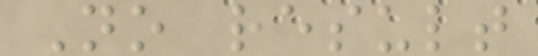No result
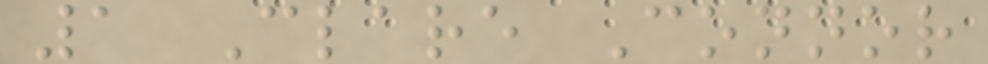1 Clare Connor
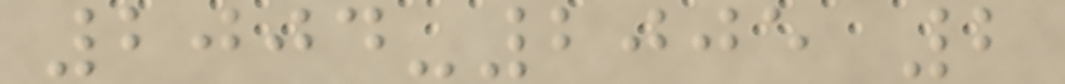2004-2005 2
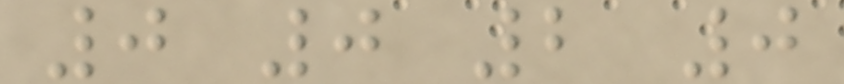0 0 2 0
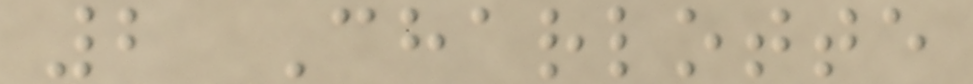2 Charlotte
